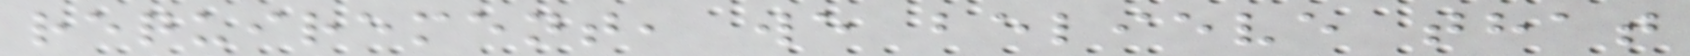requirement, we believe that
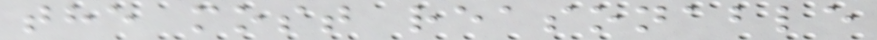the most reasonable
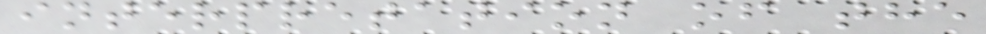interpretation of the
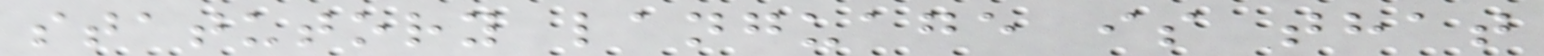statutory language is that
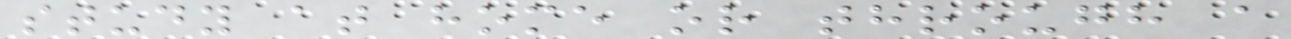study at home or through a
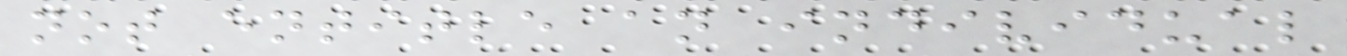not entitle an individual
